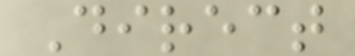Direct
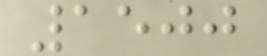1500
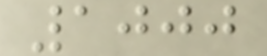1000
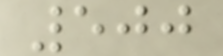500
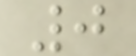0
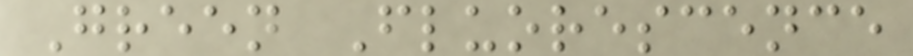Green Fluorescence
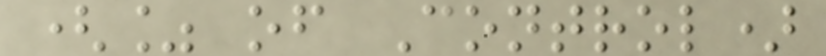(% of Control)
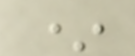*
